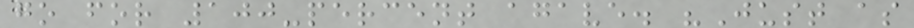go for 100-percent agave. "Just as
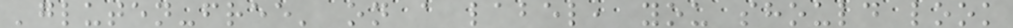'gluten-free' on a label, you should look
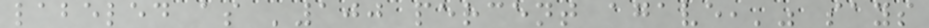labeled as '100 percent agave,'" says
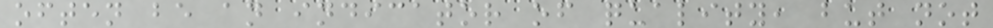often be an indicator of quality, but not
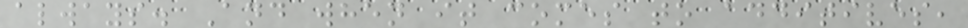always. And when it comes to additives,
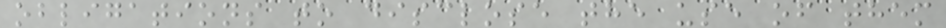obligations to disclose the use of them
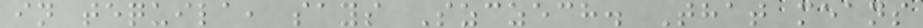in tequila, says Szczech. That means
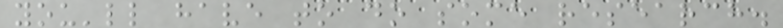you'll have to do some research.
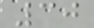30
